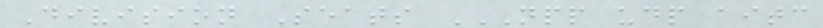Division Seats NPP UDP AITC
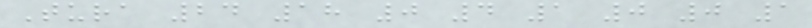Tura 24 18 0 4 1 0 0 1
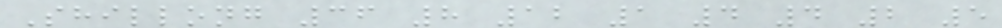Shillong 36 8 12 1 4 4 2 5
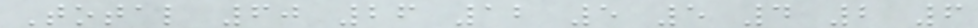Total 60 26 12 5 5 4 2 6
